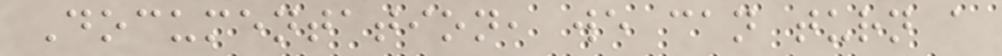Documentation, we can turn a
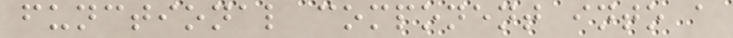functional component into a
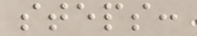steps:
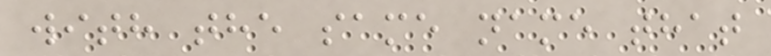with the same name that
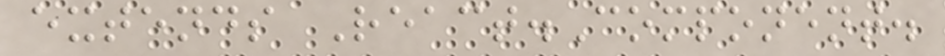extends React.Component.
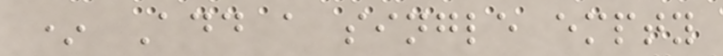* Add a single empty
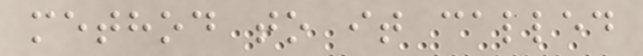method to it called
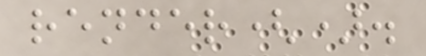render().
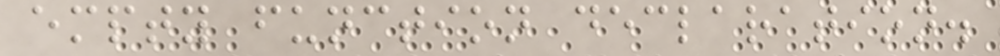empty function declaration.
